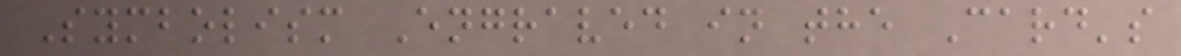Symbolism Engraved in the Card's
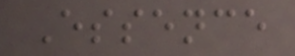Essence
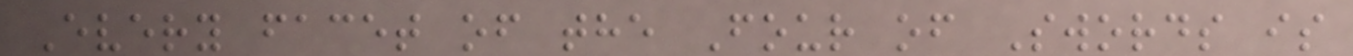Every facet of the Four of Swords is
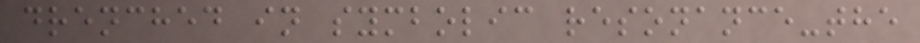drenched in symbolic resonance-the
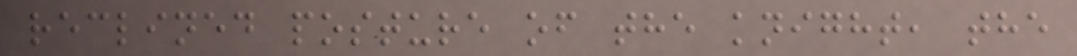reclined posture of the knight, the
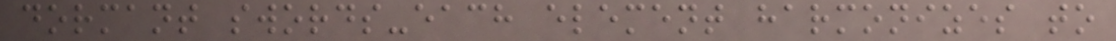dormant swords-each element harmonizes to
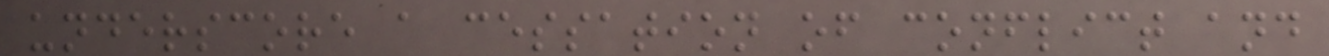underscore a cessation of conflict and
